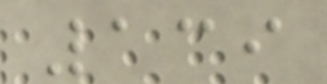139
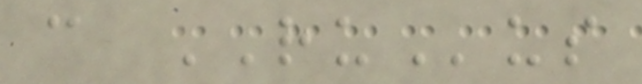c RUus
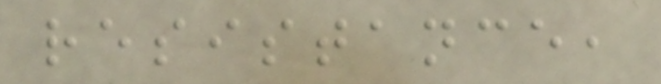resistance,
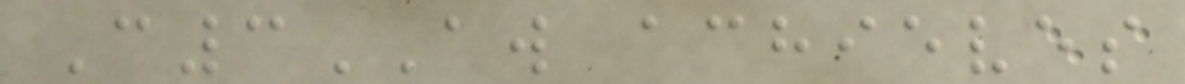C3AW achieves
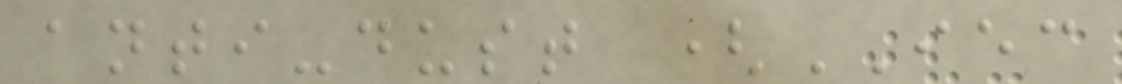anti-dust (IEC
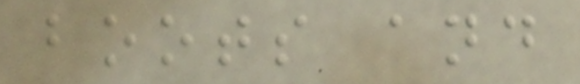boots and
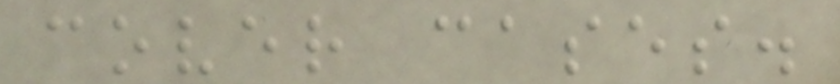cover cases.
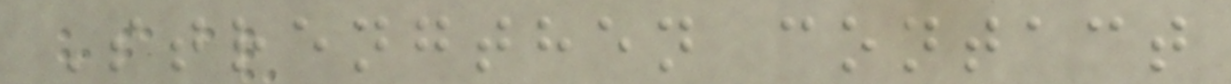Strengthen contact
